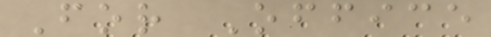For Office
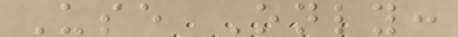Use Only:
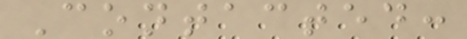Contacted:
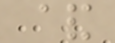&
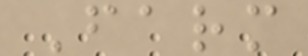Farm
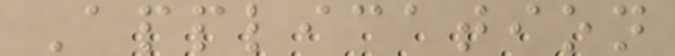Application
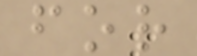for
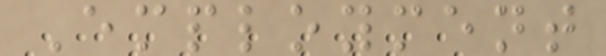Employment
